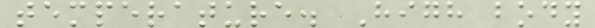temperature. High body
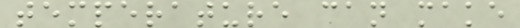temperature can make
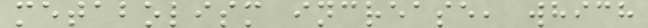metabolism increase, which
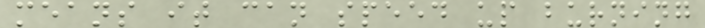means it can speed up burning
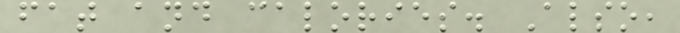fat and calories. Also,
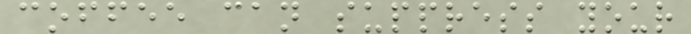coffee can suppress your
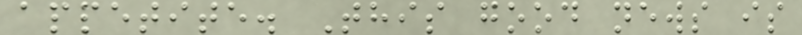appetite. This good news is
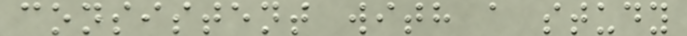consistent with a study
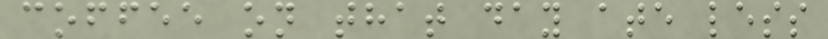coffee on that day ate less
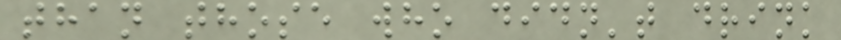than those who didn't drink
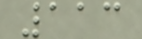113
